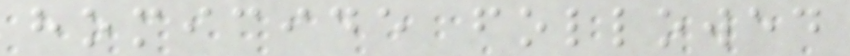homicide followed
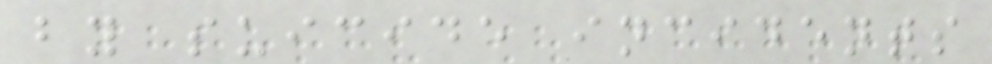by suicide incidents
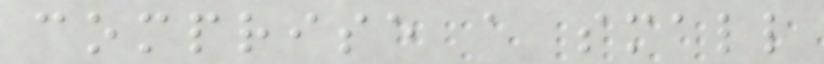comprise a small
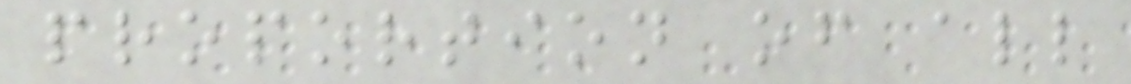proportion of all
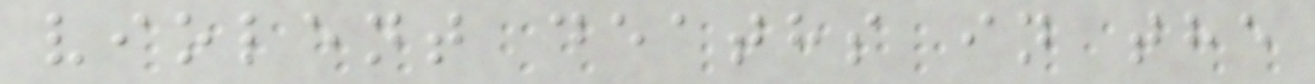violent deaths in the
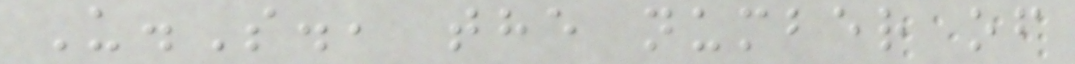U.S., the number of
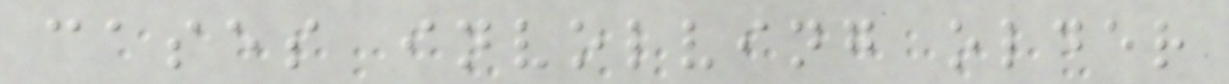cases involving older
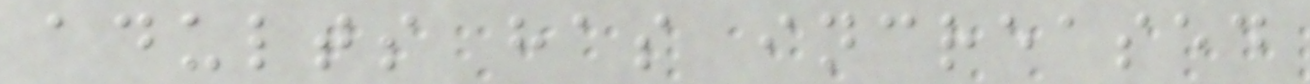adults has increased
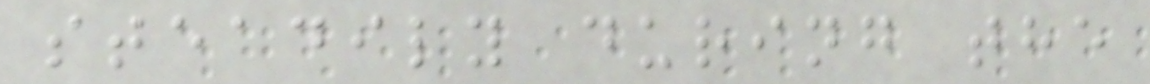steadily during the
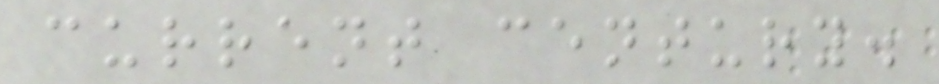current century.
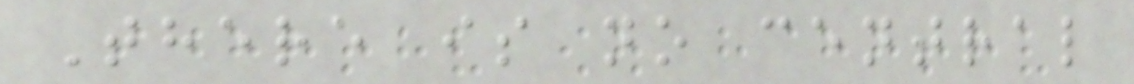There is no central
